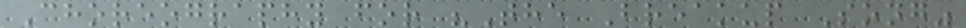Choreography for "The Breakup Song"
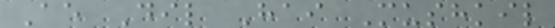Ae Dil Hai Mushkil
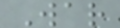War
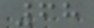68
